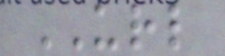URL
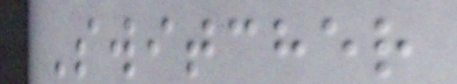Switcher
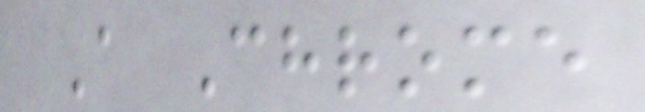A Chrome
